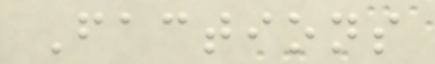Factions
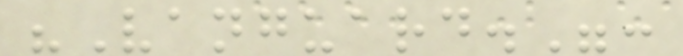"Vanguard.":
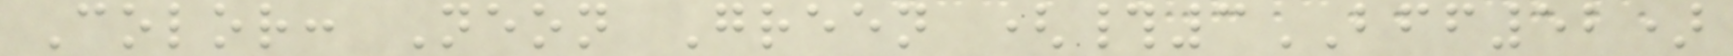Color: Neon Green (#3BFF52)
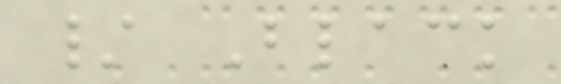/ Black
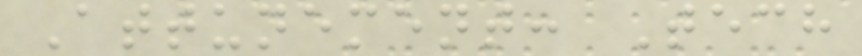Attunement: Tech
